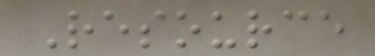Resource
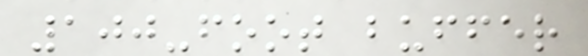100-foot buffer
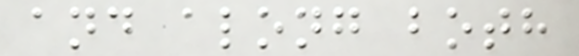and along both
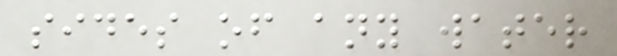sides of any water
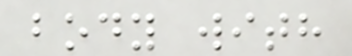body with
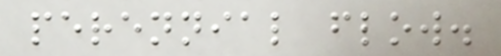perennial flow.
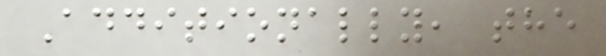Additionally, the
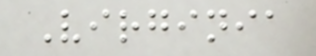Virginia
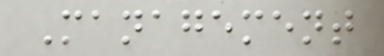Management
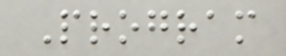Program
